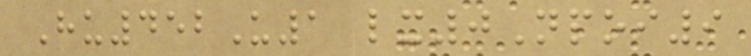Hu452U1 lx0Npoi9
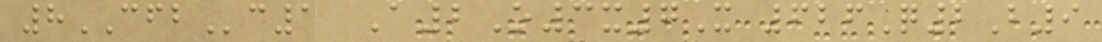8CFBc1 A2O3x7X 626Q2B9
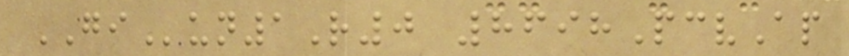GIun1R0 8698PcvAp
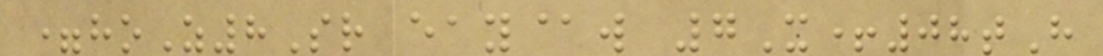=hoZ8Sr eay@w 7X+08tH
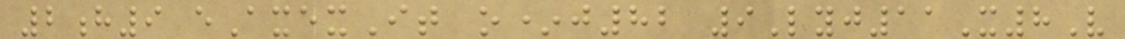2h9 eAxexIt o*j82 9Lyj11X8V
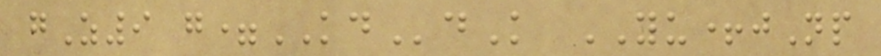gZ9 g=KDdK YU+jNp
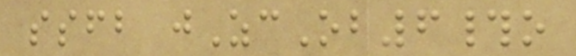ssfb jZcOb6#o
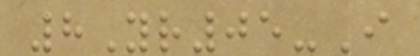8Yr05-I
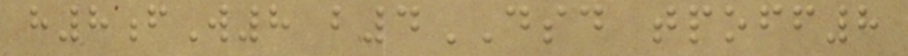h8fW8 b4DSD tpoff8
